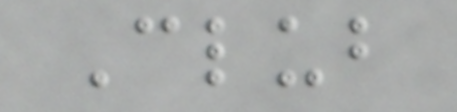Club
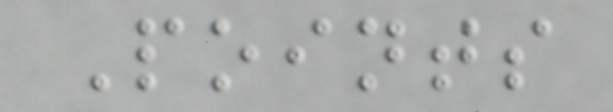Points
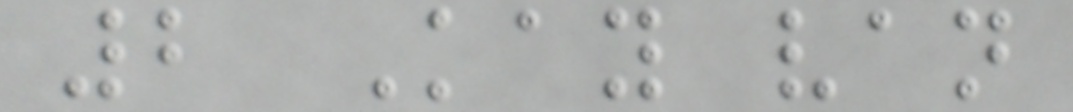2 Kay van
